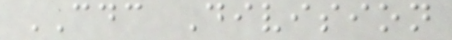CDC Division
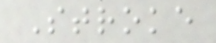Stroke
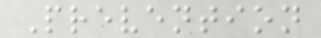Prevention
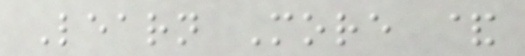Learn More &
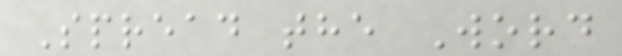Spread the Word
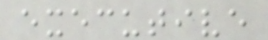executive
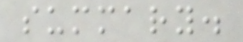summary.
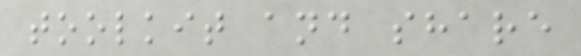toolkit and share
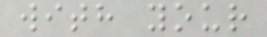with your
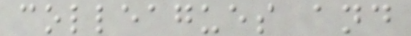colleagues and
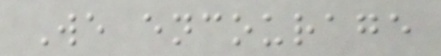We encourage
